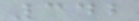342
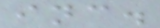inc.
